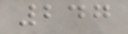247
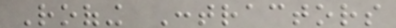Roofing Contractors
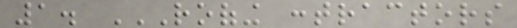1. ROOFING CONTRACTORS
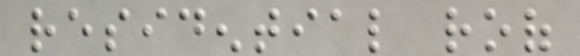residential roof
